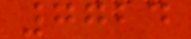7724
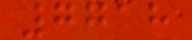7718
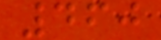460
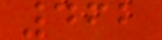462
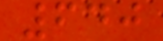640
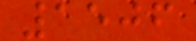1506
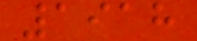1918
